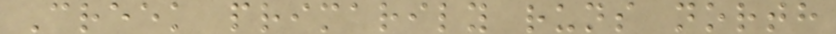Creek primarily runs north
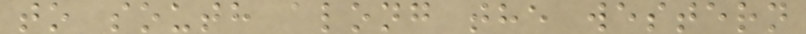to south along the western
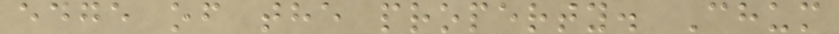edge of the property. Chum
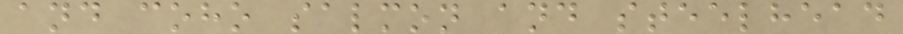and coho salmon and steelhead
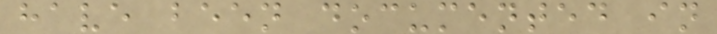have been documented in
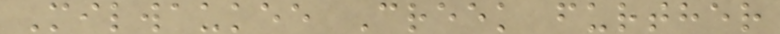Milwaukee Creek further
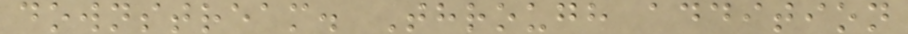downstream. Through addition
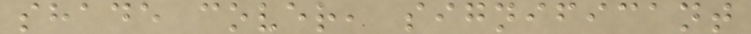shade cover, significant
